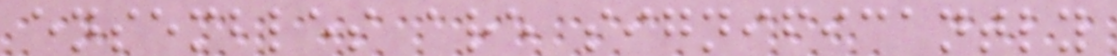ensembles are significantly
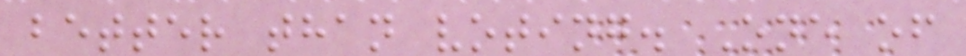better than voting. One of
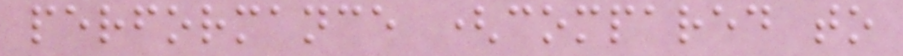performance (compared to
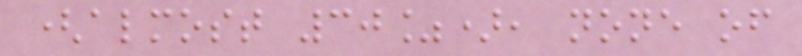(almost 30%), none of
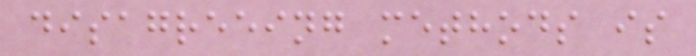disagreeing methods is
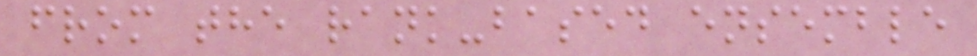from the rank-based ensemble
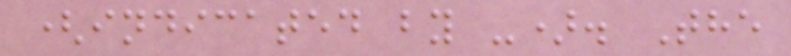(indicated by -). The
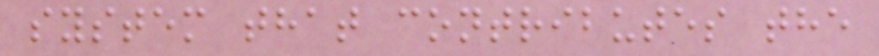system that contributes the
